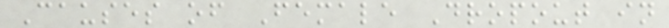Causes of Female Dropout in
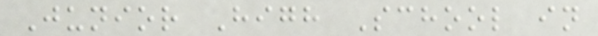Junior High School in
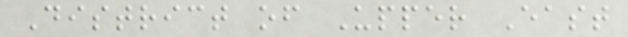District of Upper East
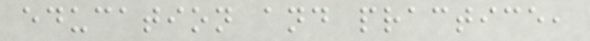education and practice,
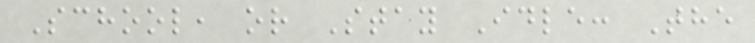School, or Stay Idle: The
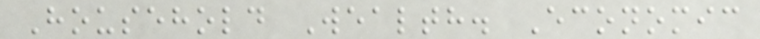Household Wealth. Economic
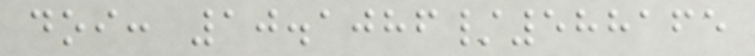doi: 10.1086/588165
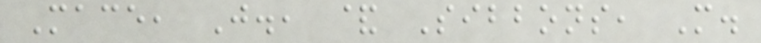Mace, J., & Sibbons, M.
